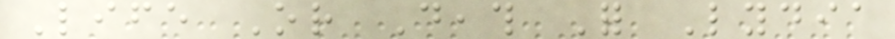Life Or Death For Lydia
